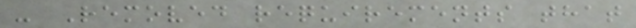- Removed requirements that
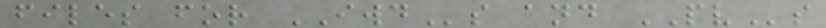files for IWDs and PVs
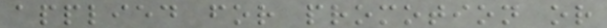applied for promotion or
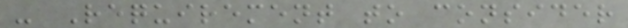- Requirement to consider
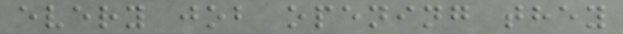every job opening they
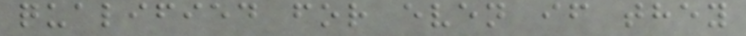qualified for even if they
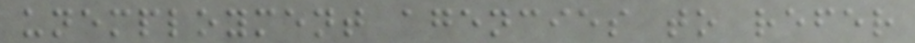unemployment agencies to refer
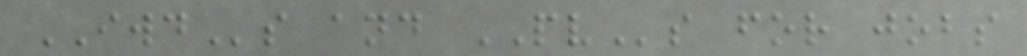IWDs and PVs for jobs
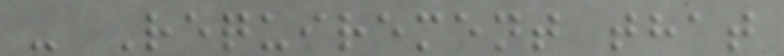- Requirement that
